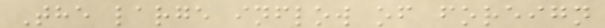The large inflow of foreign
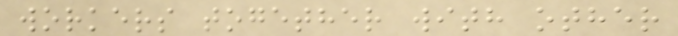workers together with other
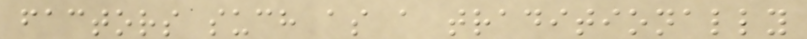factors such as a traditionally
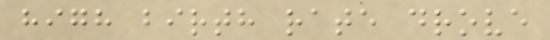high birth rate drove
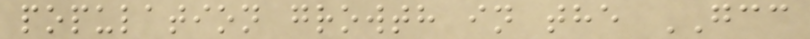population growth in the GCC
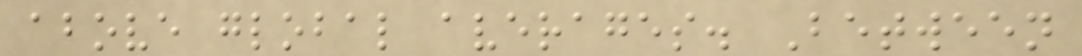above global averages. Between
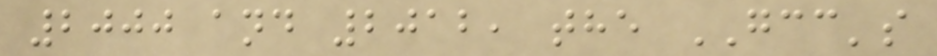2000 and 2012, the GCC's
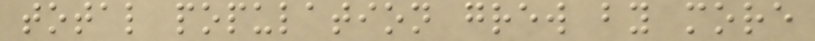total population grew by more
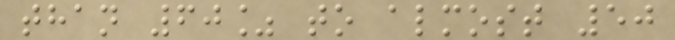than 60% to almost 50
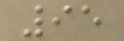95
